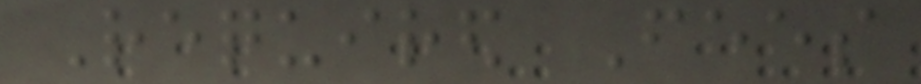Required Fees
